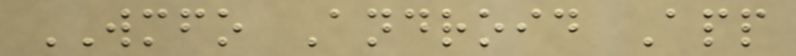WMFO Android App
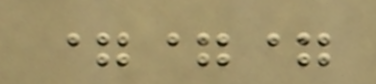===
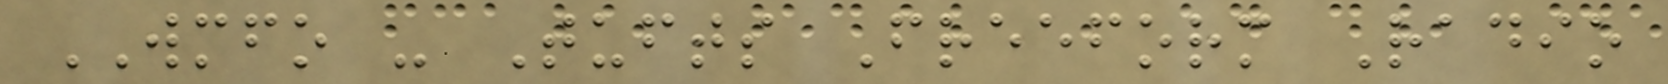WMFO - Tufts Freeform Radio
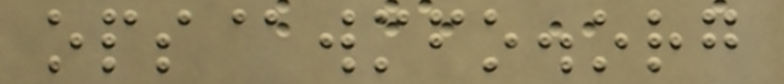ops@wmfo.org
